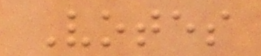Votes
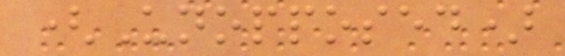(Unopposed)
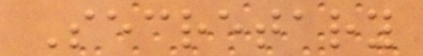Secretary
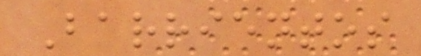Barrientos
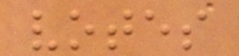votes
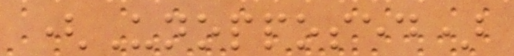(Unopposed)
